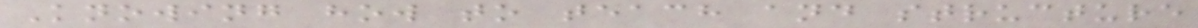Knowing how to teach and structure
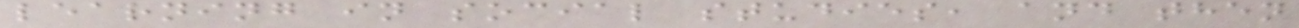learning in social studies, and then
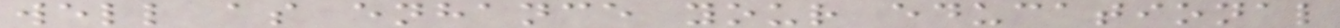well as enhance your educational
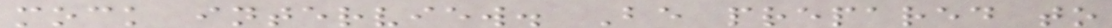mock interview. Be prepared to
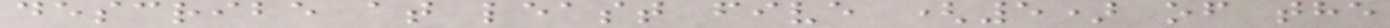describe at least five (5) of the
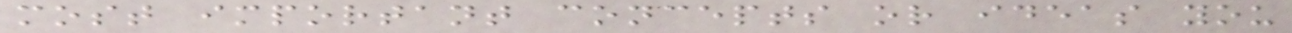most important concepts or ideas you
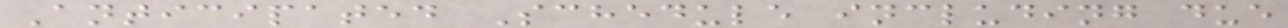Anticipated Schedule including due
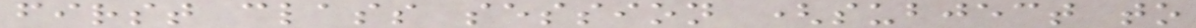first class session (subject to
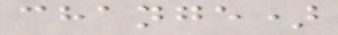change)
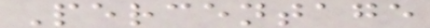Percentage
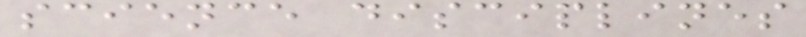science disciplines
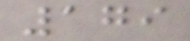179
